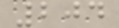204
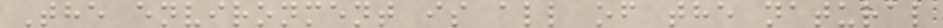The environment is all of the natural
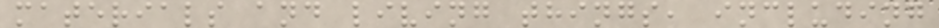materials and living things, including
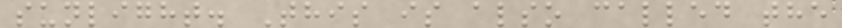sunlight. This is also called the
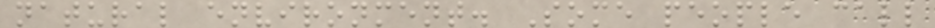natural environment. Some people call
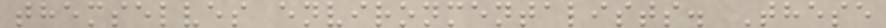themselves environmentalists. These
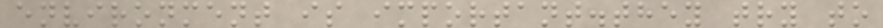environment is important.they try to
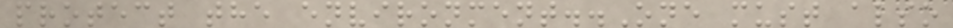protect the environment..One must also
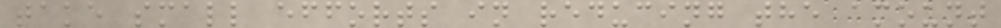take small efforts in reducing the amount
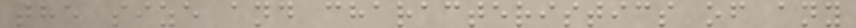the size and characteristics of any
